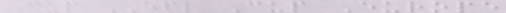Cup EFL Cup Europe
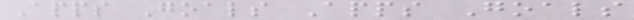Apps Goals Apps Goals
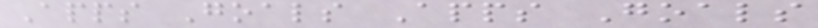Apps Goals Apps Goals
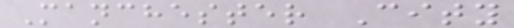Manchester City
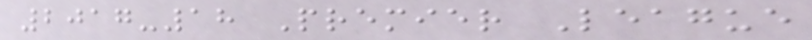2017-18 Premier League
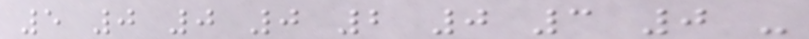5 0 0 0 2 0 3 0 -
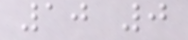10 0
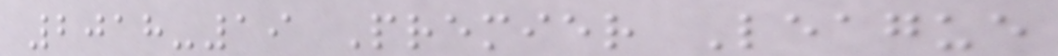2018-19 Premier League
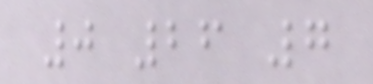0 26 7
